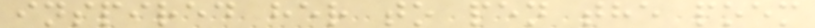inspired her to pen the poem
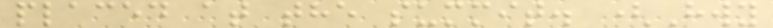placed at the summit. (Hwy
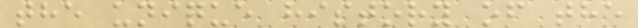the unique history of the
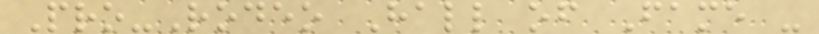Pro-Rodeo Hall of Fame -
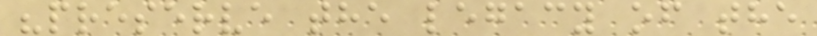"preserve the legacy of the
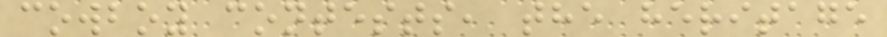cowboy contests, the heritage
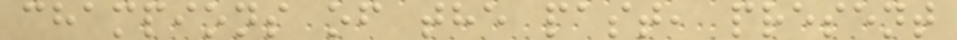champions of the past, present
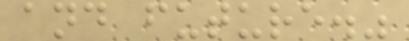and future."
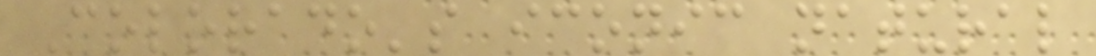Colorado's iconic natural
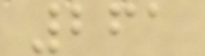261
